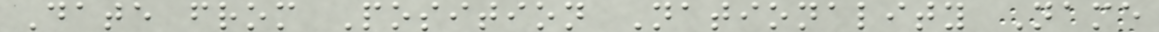Date from Position Nationality Name
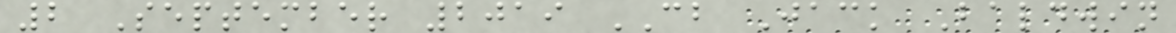2 September 2019 CB Jack Baldwin
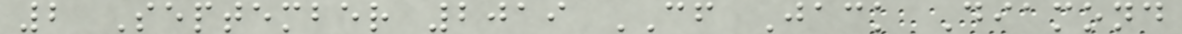2 September 2019 CF Jack Diamond
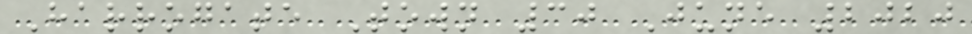Harrogate Town 30 June 2020
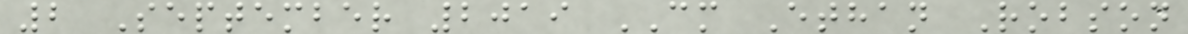2 September 2019 CM Ethan Robson
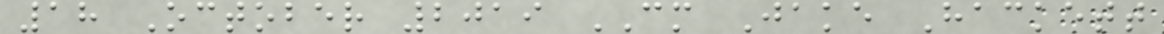18 October 2019 CM Jake Hackett
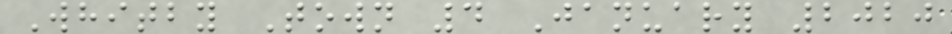Whitby Town 4 January 2020
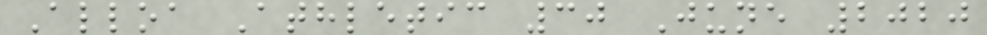Alloa Athletic 30 June 2020
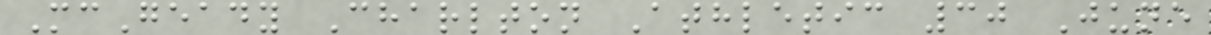McGeady Charlton Athletic 30 June
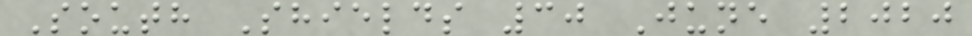South Shields 30 June 2020
